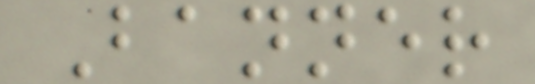Banner
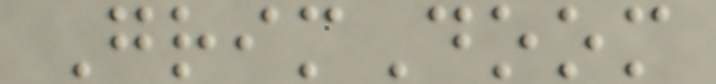GrimDoom
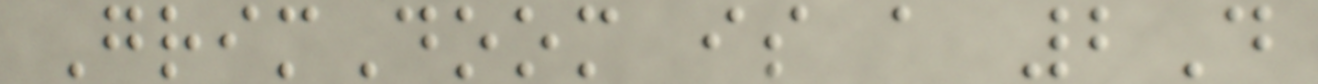GrimDoom is a 2D
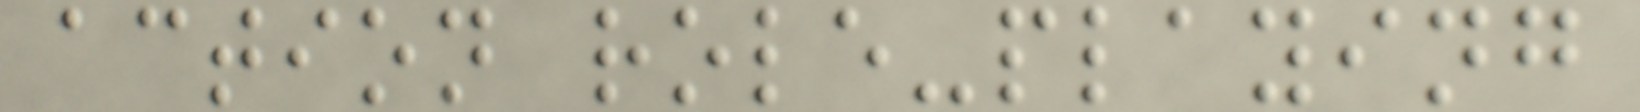action role-playing
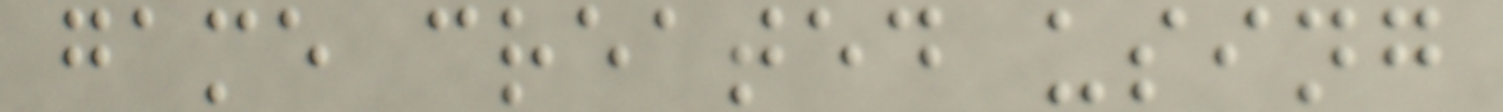game created using
